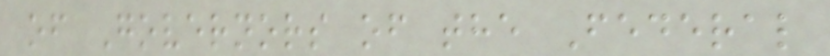of Governors of the Federal
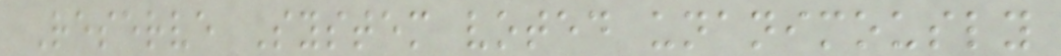Reserve System voted unanimously
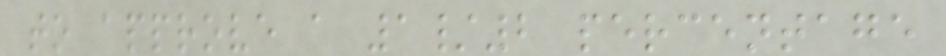to approve a 1/2 percentage
